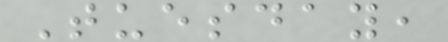Tuesday,
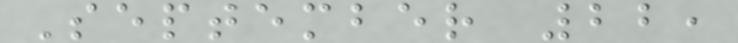September 22,
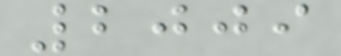2009
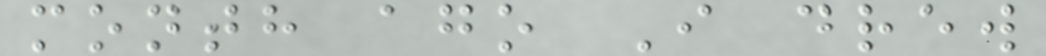month ago I drew
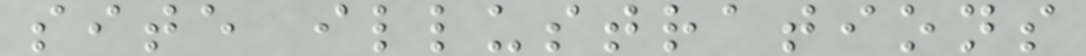site illustrations
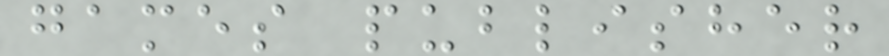games publisher
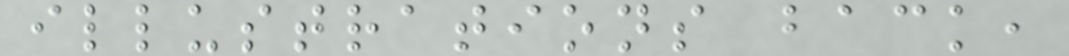illustrations back,
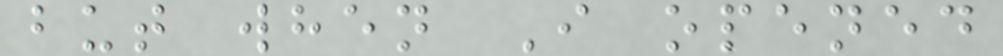but when I opened
